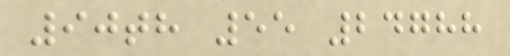90th 55 24788
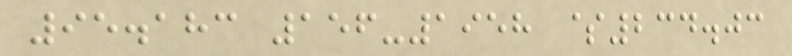95.183 156-1958 $234.03
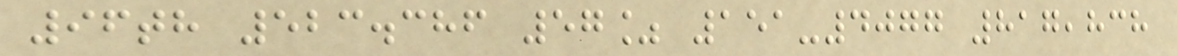96th 523.386 57% 151-4077 817,838
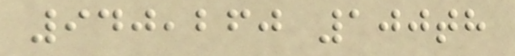940,260 100th
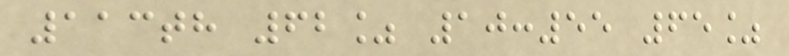113th 62% 10:55 65%
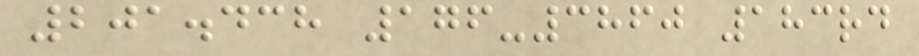201.438 176-3860 183rd
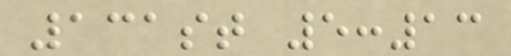131st 5:13
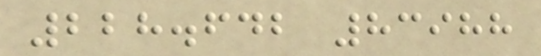228.642 83988
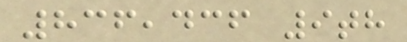836,436 9th
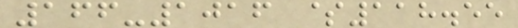166-1016 $118.55
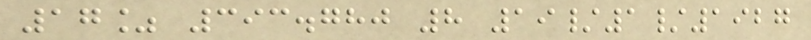17% 393.780 8 19/1/1927
